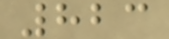823
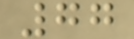77
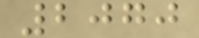2070
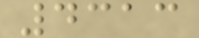4313
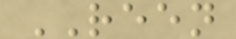REEN
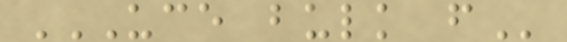UCE BULK F
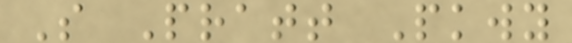S Pratt Pkwy
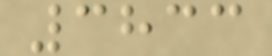3833
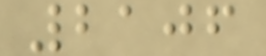2106
